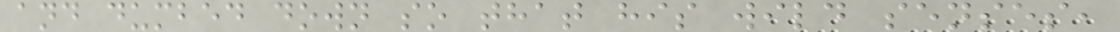and dumbed down so that his wild senses,
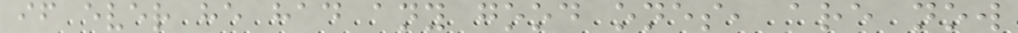if ever he had any good ones, are now
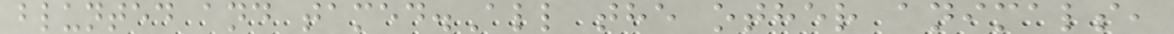blunted and tamed.All the other animals,
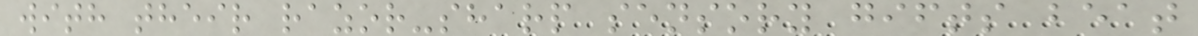with their razor-sharp sensory gifts beat
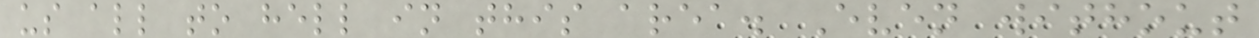us all to hell in this area. Even without
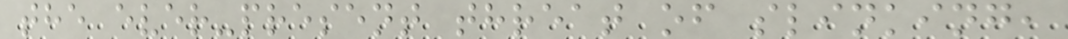the ever-present threat of slinking,
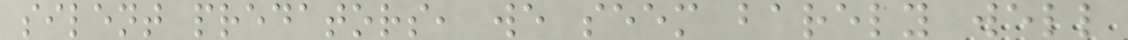silent predators, we seem barely well
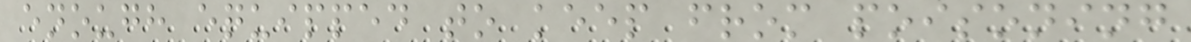enough equipped to keep from poisoning
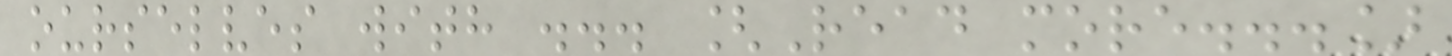ourselves with ... [Read more...]
